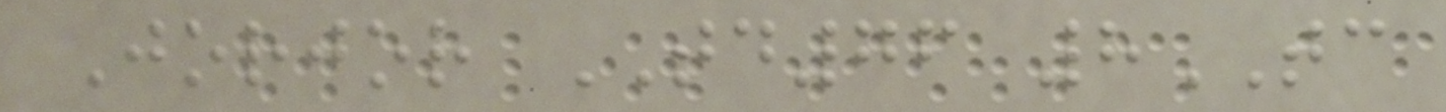Jorjor TD76 8TC
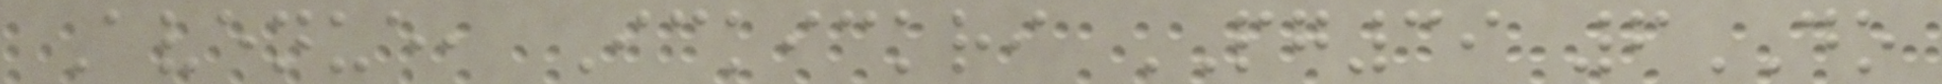Avenue, Ickickri PG39 6DO
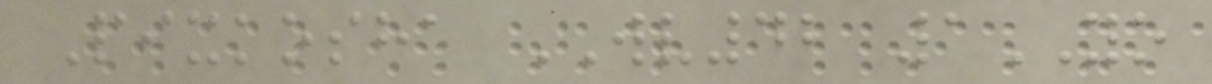Pixkosha WV42 1YO
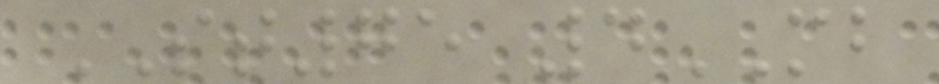ST75 4MB
